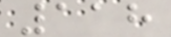118
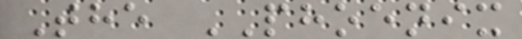The PHOENIX
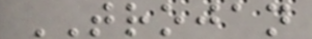TROJAN
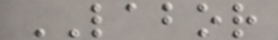LABOR
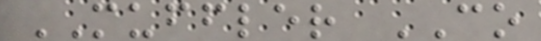MUFFLER CO
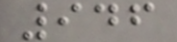946
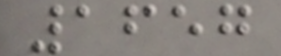1657
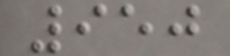950
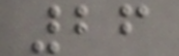26
